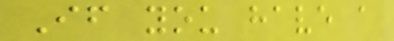If you have a
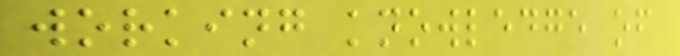working knowledge of
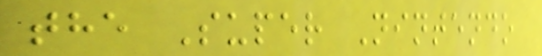the Super Nintendo
